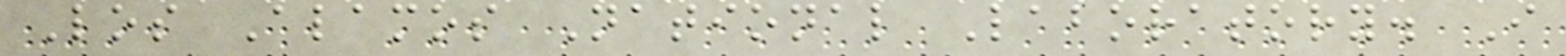Los Alamos National Laboratory. I
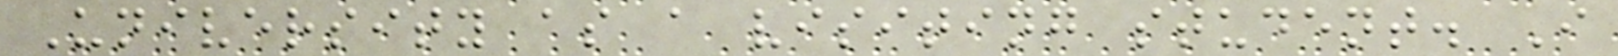University as a visiting student. I
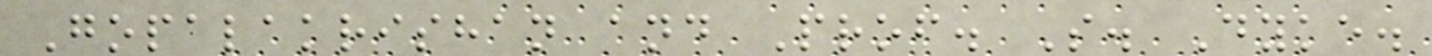Gopalakrishan and Prof. S. Dyke.
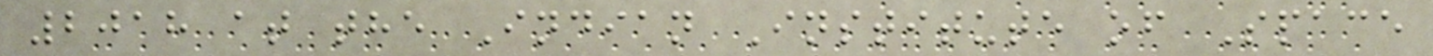2018 at the Indian Institute of Space
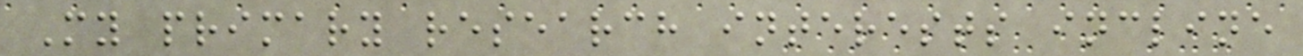My primary research interests incline
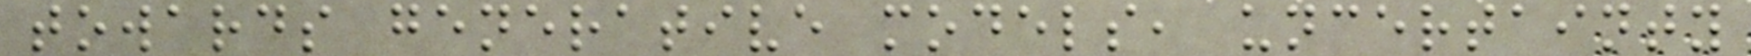towards generative models, uncertainty
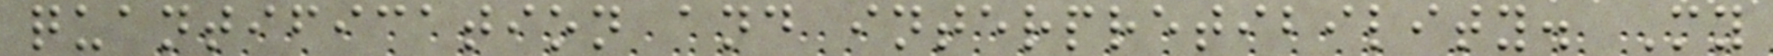quantification and interpretibility. My
